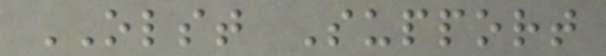OLST Support
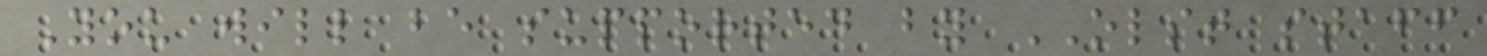You will be supported by OLST staff
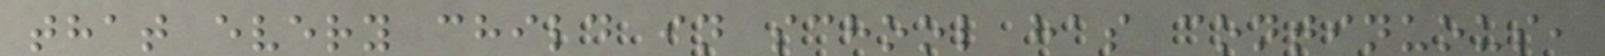that every child in school has continuous,
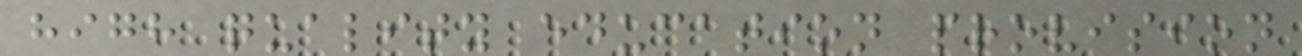high quality education provision
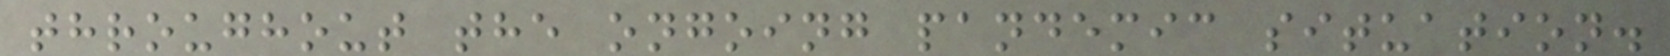throughout the ongoing pandemic situation.
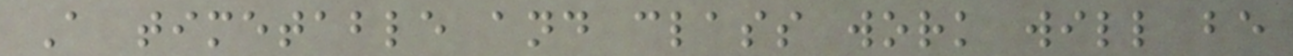A timetable and class work will be
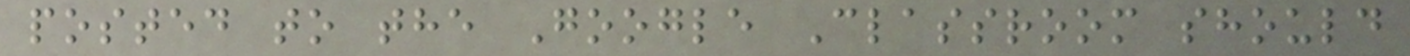posted to the Google Classroom should
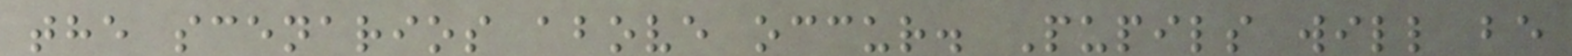the scenarios above occur. Pupils will be
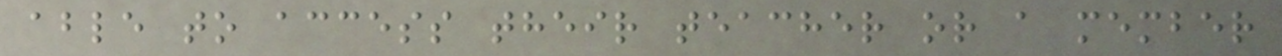able to access their teacher or a member
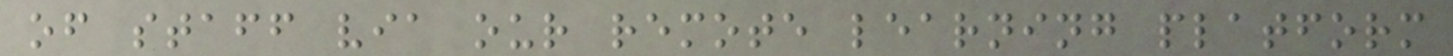of staff via our remote learning platform
